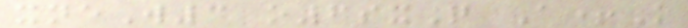xneW3 o6sxQ A+K
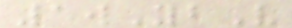1wYbV
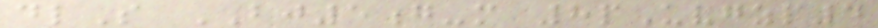dlS BJ5g-m 8pUvgzp4
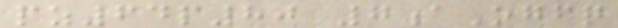pz64p80 7aOgfq
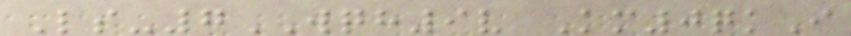Ls-7WQH9v Km0qkI
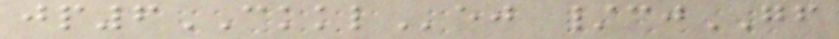jp6CKKLej /cjGF
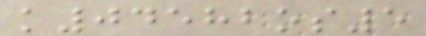k04582os5
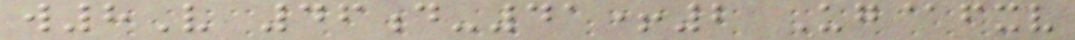w8V 46d-41+2 Ug@fxv
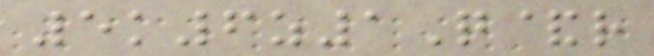5k6z1Q&r
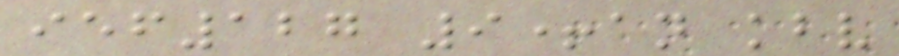ief127 9+an kbv
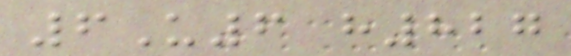6U6 h827
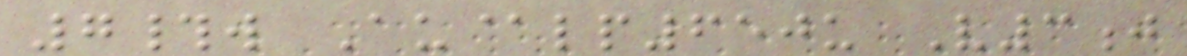7#w Au@lp650u V3j
